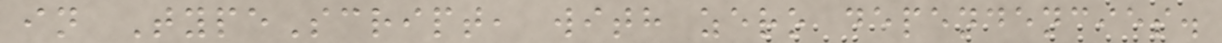in TypeScript, with zero dependencies.
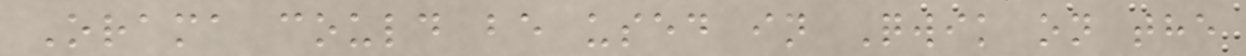Orama could be used in Qwik on the
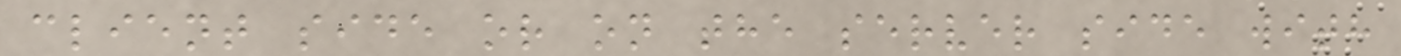client side or on the server side with
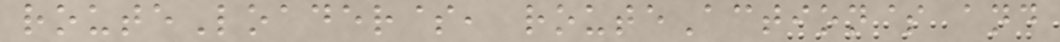routeLoader$, routeAction$ and
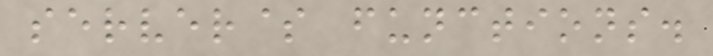server$ functions.
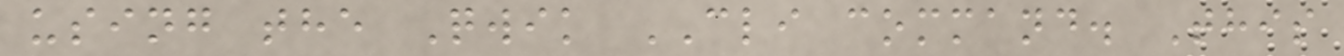using the Qwik CLI command. This
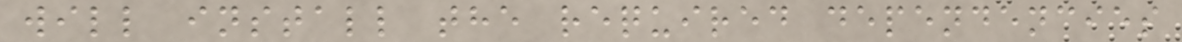will install the required dependencies
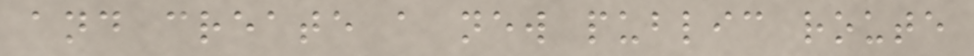and create a new public route
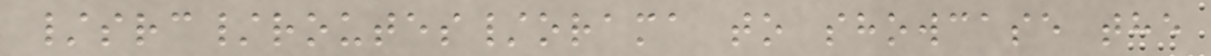/src/routes/orama to showcase the
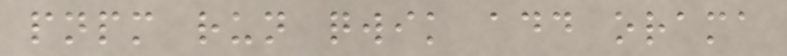pnpm run qwik add orama
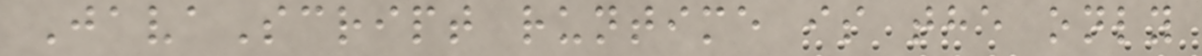JavaScript runtime is the only
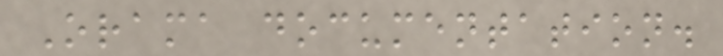Orama documentation.
